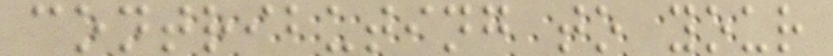contributing to your
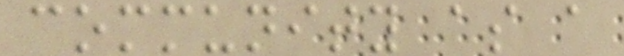community as a
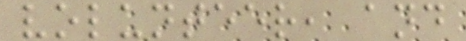volunteer, and
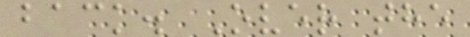back. Over the
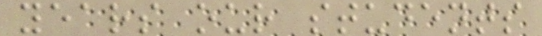years our students
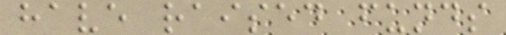have raised funds
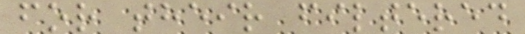for their filtered
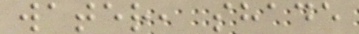water, shade
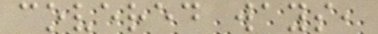covered ways,
